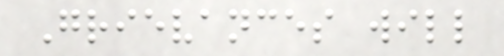Grievances will
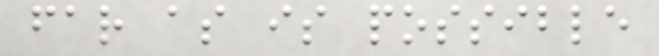far as is possible
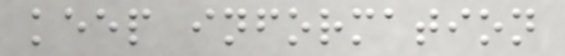keep information
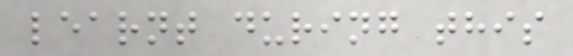learnt during this
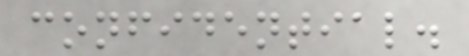confidential.
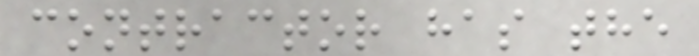contractor has the
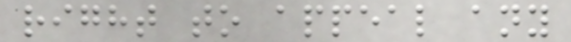right to appeal any
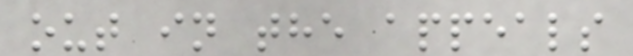out in the appeals
